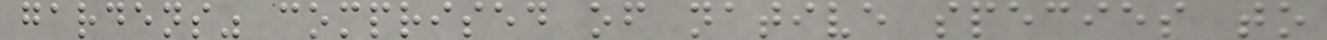gardens" comprised of native species to
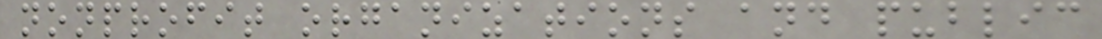nonprofit organizations and public
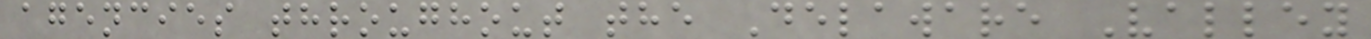agencies throughout the Delaware Valley
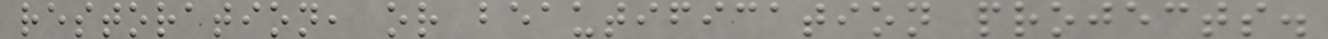restoration, or beautification projects.
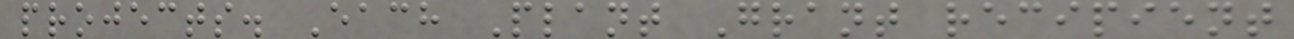projects. Each Plant Grant recipient
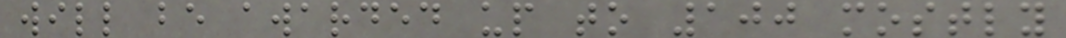will be awarded up to 100 mostly
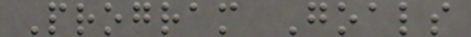Program Goals
